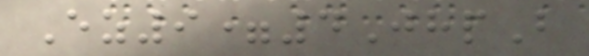Ez9=4JhpB
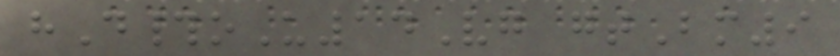hD#oU14Vg gtBm9
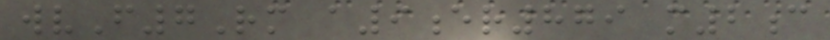wvF7Rm a9er879 m2c
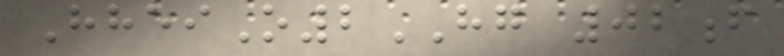HheiO2HG 02f
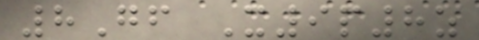8Gf X9p8z
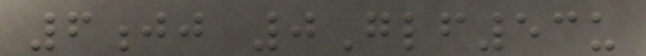6jj 0Glf53u
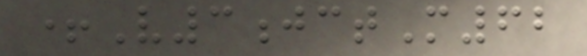+V3jctM62
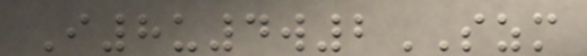I8u4w2SZM
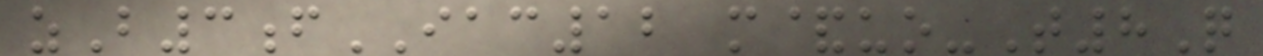zB3fIAC12 m&uo-T8Q
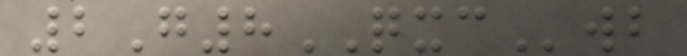2G8QXCwb
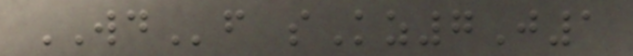WDf sKz7J1
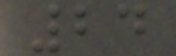24
